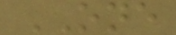ONE
